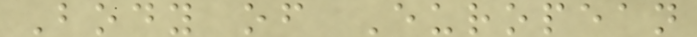Body of European
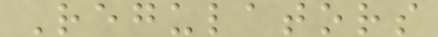Regulators
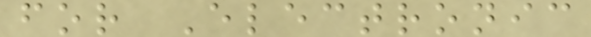for Electronic
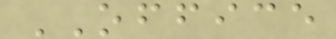OFFICE
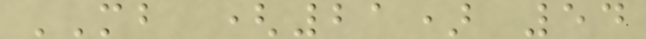MB (21) 54
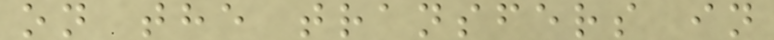on the transfers in
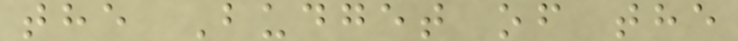the Budget of the
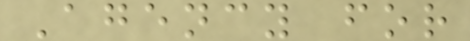Agency for
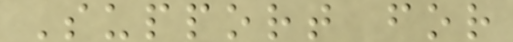Support for
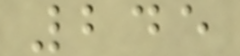245
